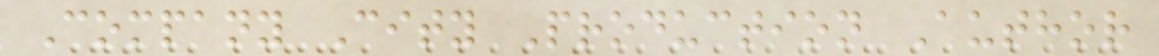Company City Production Author
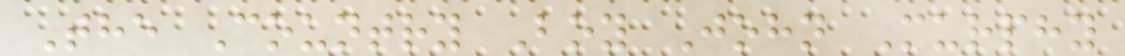The Country Boy John Murphy
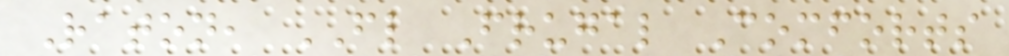Raton, FL Frugal Comforts
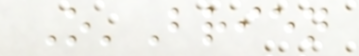O'Brien
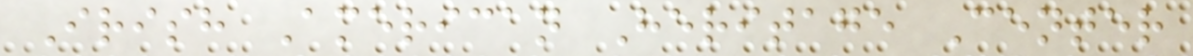Irish American Heritage Center
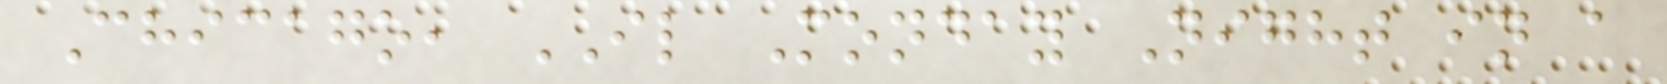Chicago, IL Monday Night in a
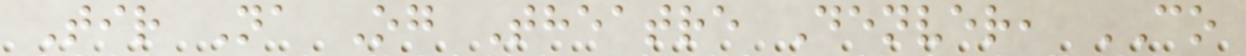Tir Na Og Theatre Denver, CO
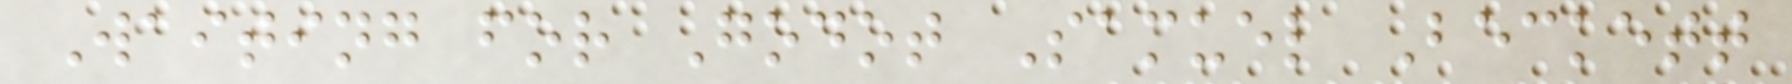Waiting for Godot Samuel Beckett
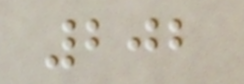202
